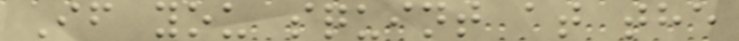If you squint at the
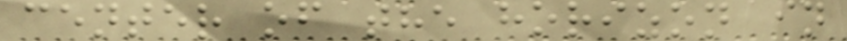center of the horizon in
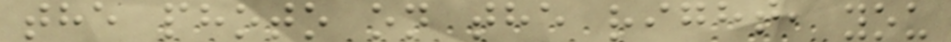the photo on the right, you
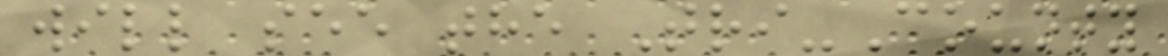will see the Tri-County
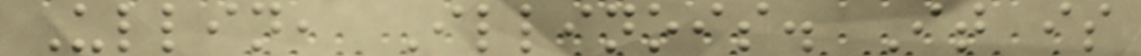Ullin, Illinois. It is
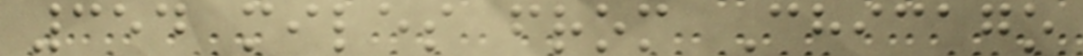354 miles from Chicago
